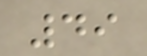49
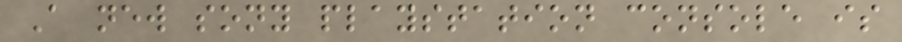A new sony playstation console is
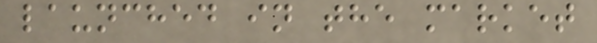launched in the market
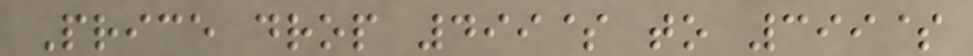Price drop 499$ to 399$
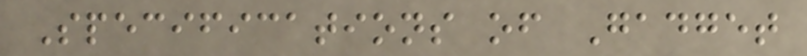Specifications of Gadget
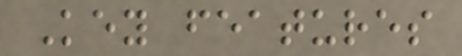Key features
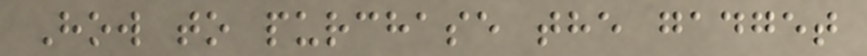How to purchase the gadget
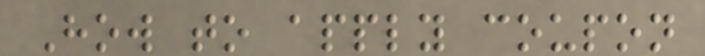How to apply coupon
